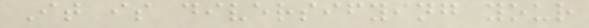It is diversifying your
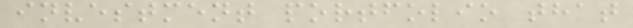investment portfolio that
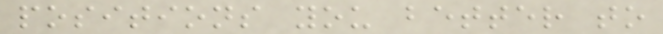positions you better to
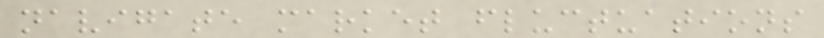navigate market fluctuations
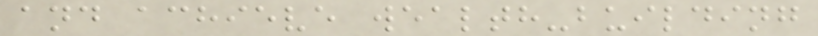and achieve wealth-building
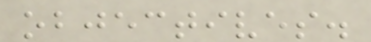objectives.
